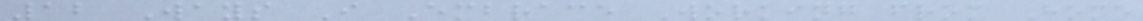12 Ways I Embrace Working from Home
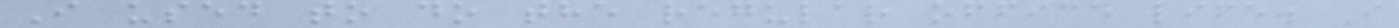I used to do the regular office life. I
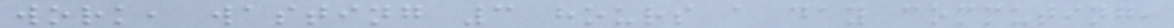work, wasting 3 hours a day commuting,
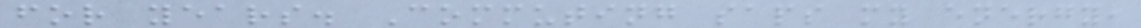for years. Commuting saps my energy,
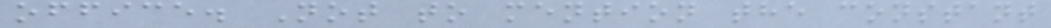office. Not to mention the constant
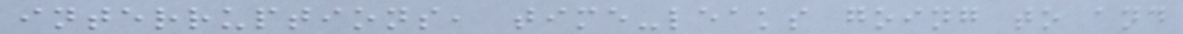interruptions, time-leaks going to and
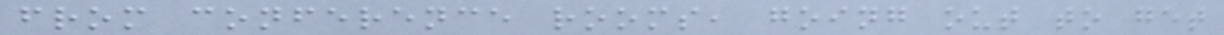from conference rooms, going out to get
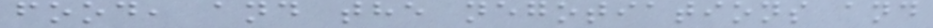food, and the negotiations and
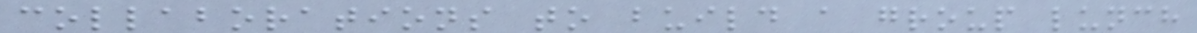collaborations to build a group lunch
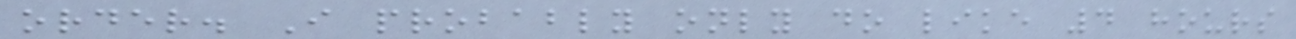order. I probably only do like 4 hours
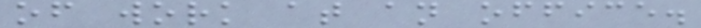of work at an office.
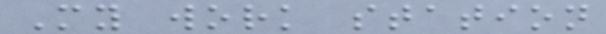My work station
